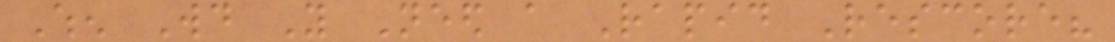When Would You Need a Rapid Rescore?
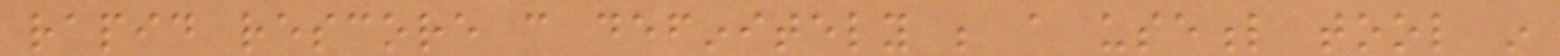rapid rescore can definitely be a useful tool in
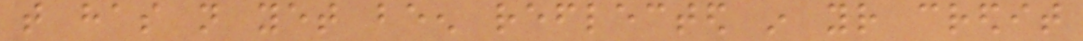that has not yet been reflected in your credit
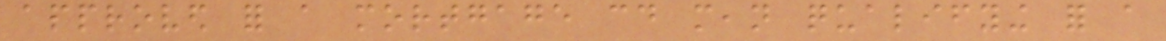approved for a mortgage could mean qualifying for a
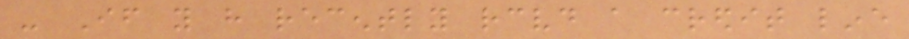- If you have recently received a credit line
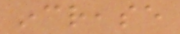increase
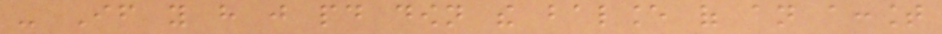- If you have just paid down the balance of an account
